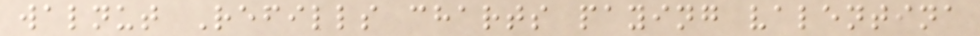walnut Refills charts paying valentina
